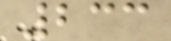233
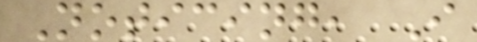Noticing, I
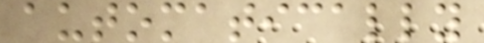automatically
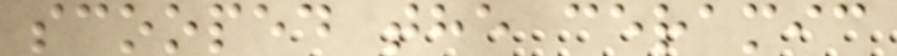scooped the ceramic
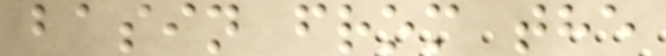basin from the
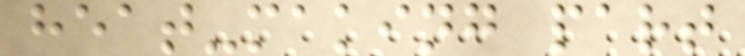heat-making part
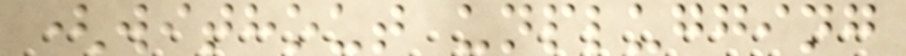(without unplugging
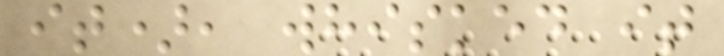it), whisked it
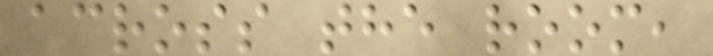across the room,
